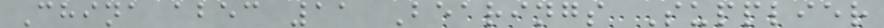China abec 11 Bearings Supplier
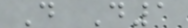D D1
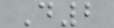D2
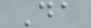Da
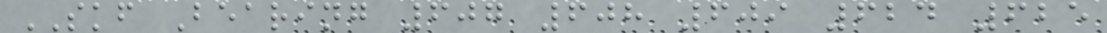SKF Bearing 607 608 609 624 625
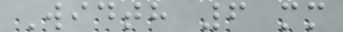Width 6 mm
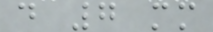d 7 mm
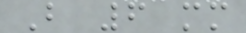B 6 mm
